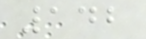142
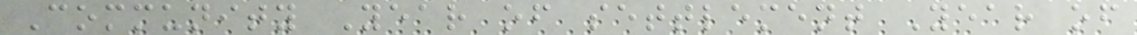Community Year of settlement Year of
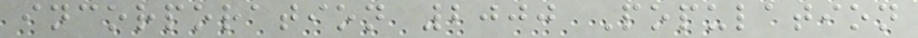incorporation 2000 Population
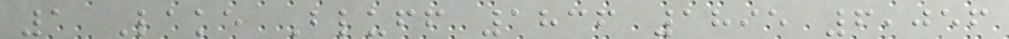1 Lake Bluff 1836 1895 6,056
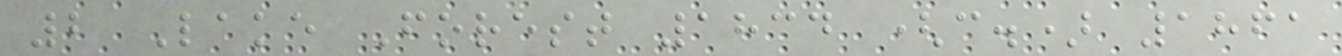2 Lake Forest 1834 (c.) 1861
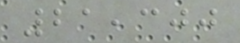21,300
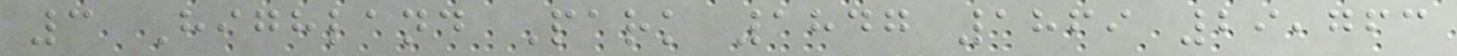3 Highland Park 1847 1869 29,763
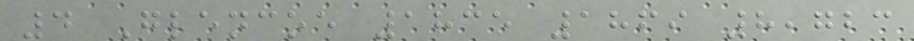4 Glencoe 1835 1869 8,723
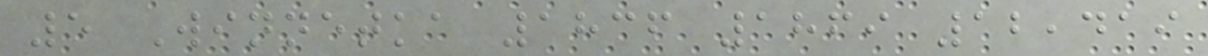5 Winnetka 1836 1869 12,419
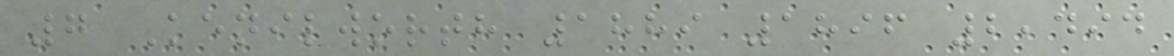7 Kenilworth 1889 1896 2,494
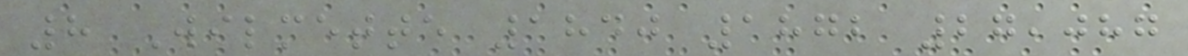8 Wilmette 1840 1872 27,087
